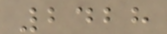2428
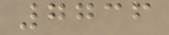7736
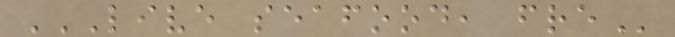LIVE SEAFOOD, FRE
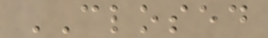CLOSED
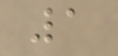1
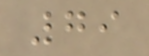79
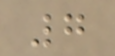7
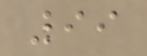99
